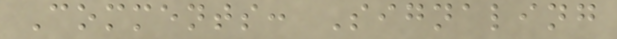Comments: Signaling
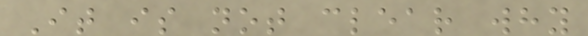It is not clear why
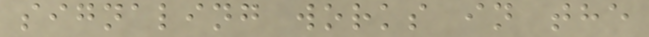signaling works in the
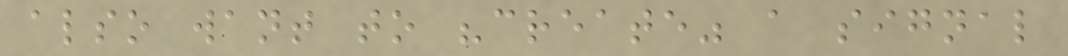also want to "create" a signal
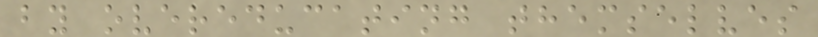by overeducating themselves
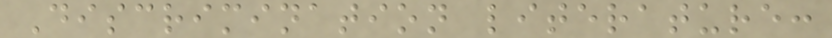Discrimination literature:
